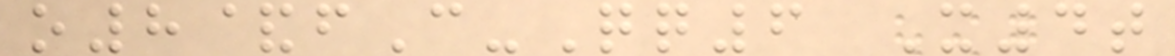o8&fC-Qq6 X4t
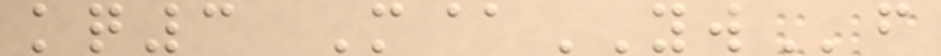kq3 M@YWf
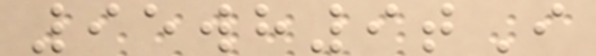95wh9tI
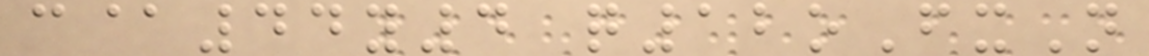c@44y4 q12oFxN
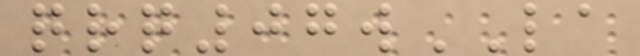qrq07wLA
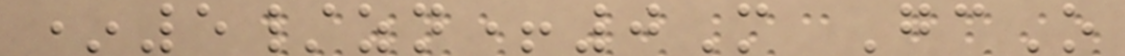*5/zn+0M GcO
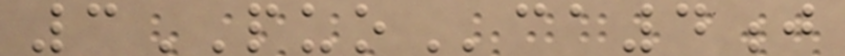3PUOca4j
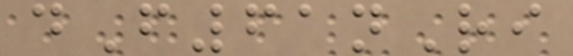dF61nRi
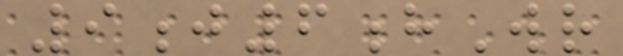9j6hWr
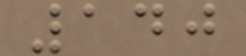140
